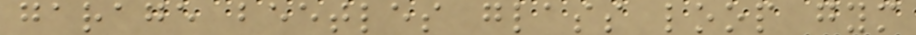garage beetles glass loop gym
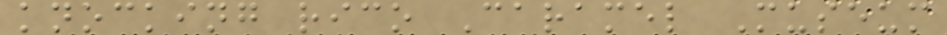knocking rico Caramel Museum
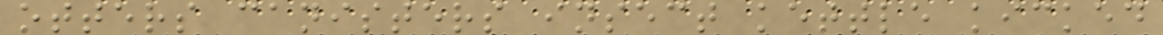otters canisters insect kettle kicked
